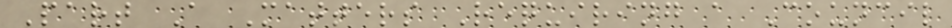Part A Matters Requiring a Council
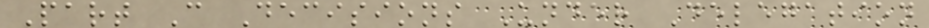Part C Decisions Under Delegation
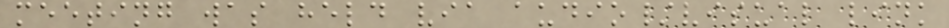meeting was held via audio/visual link
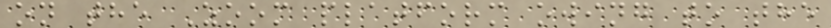on the Zoom platform owing to the
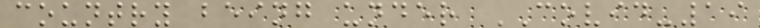country being under COVID-19
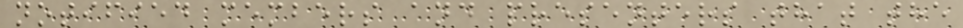notified members and presenters that the
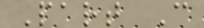Part C
